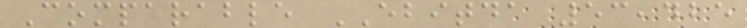Comparable EBITDA 53,425
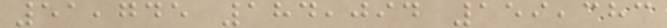51,745 184,094 159,383
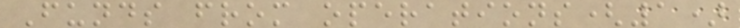Funds from operations(1)
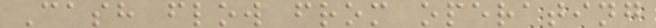Cash flow from operating
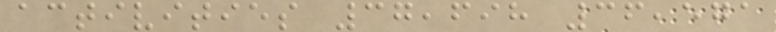activities 37,698 36,571
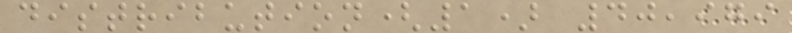distribution(1) 40,979
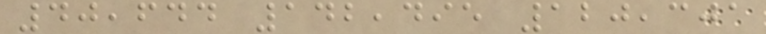40,644 142,495 120,301
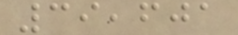39,601
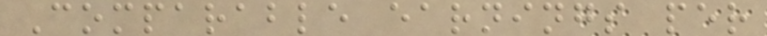Comparable earnings per
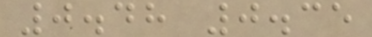0.48 0.35
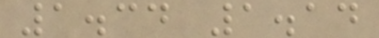1.34 1.14
